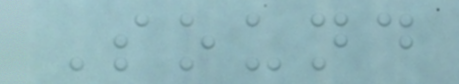Sound
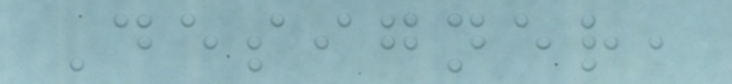Designer,
